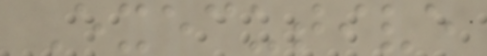Executive
